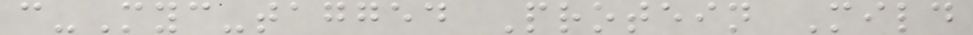c-Myc-tagged Protein Mild
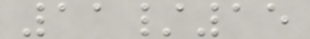11/15
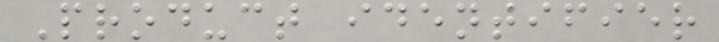Product identifier
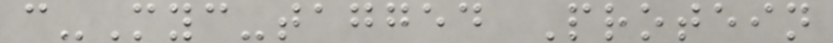c-Myc-tagged Protein
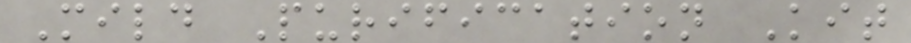Mild Purification Kit
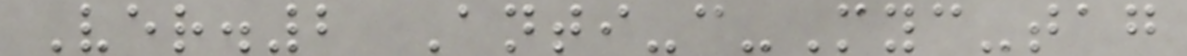Ver.2 Anti-c-Myc-tag
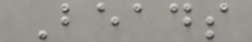Beads
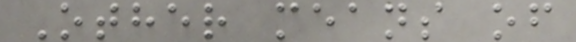Other means of
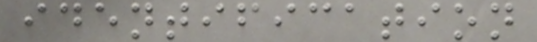identification
